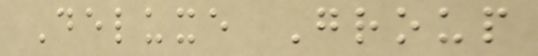Deluxe Group
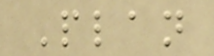Plan
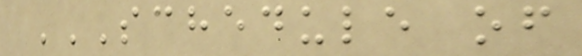SCHEDULE OF
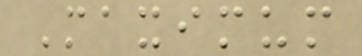Maximum
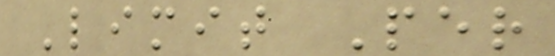Limit Per
